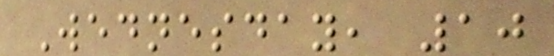Wednesday, 10
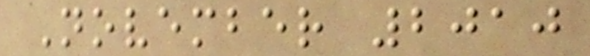November 2010
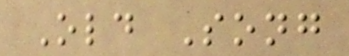Old Song
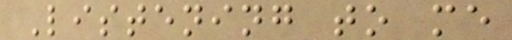Listening to me
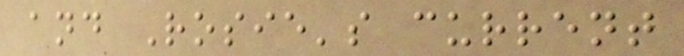and Rosie's current
